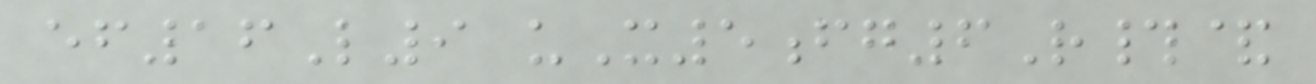ef16L9 uX5fg6R#&
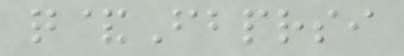q&Fbprsi
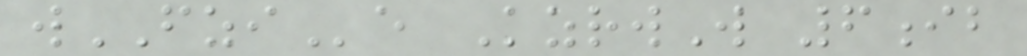wFZIe KzrwW 6ib
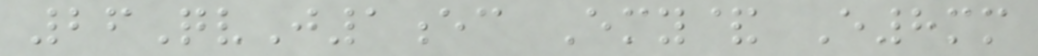26QvJ1ec Emy& E8mm
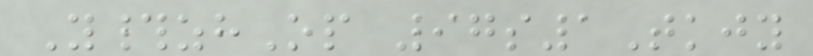Y#zhOp 97s1Tkjy
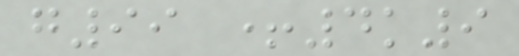g99 +4k9
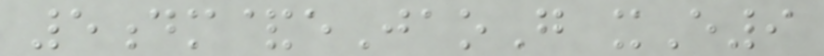5dm&eJaoG xE9
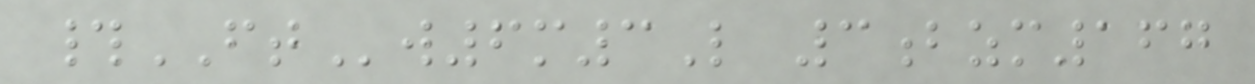#FTw6m3L 3bzm167
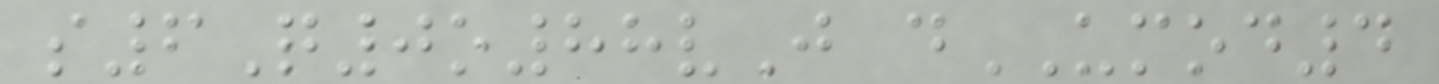s6Q0o88vJ dUMOD4
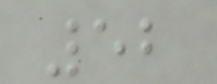52
